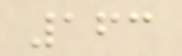163
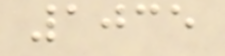1035
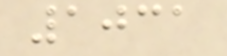1031
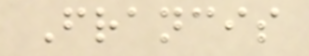Francis
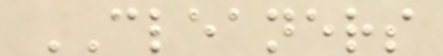CLEANERS
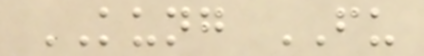KUNG FU
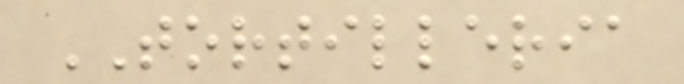TORTILLERIA
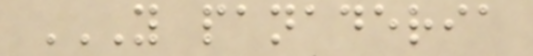Y PANADERIA
